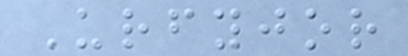Urfyjor
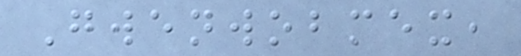Gwenwobmex,
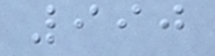990
